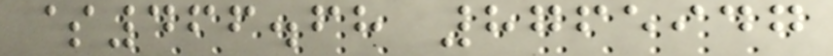$466.68 8765947
